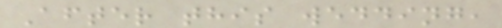After this wedding,
